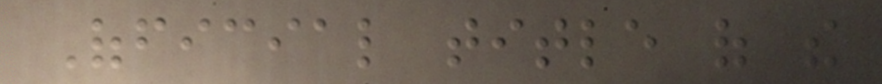Official title of the
